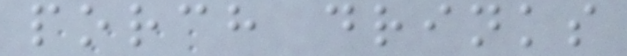porch drinks
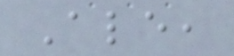Ale,
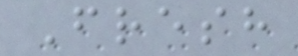Fresh
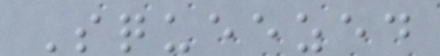Squeezed
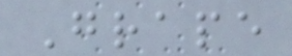Grape
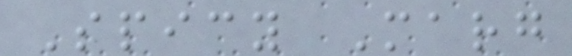Spicy Marg
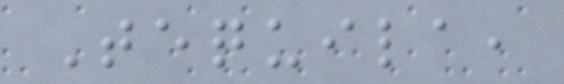Tequila,
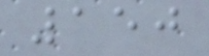150
